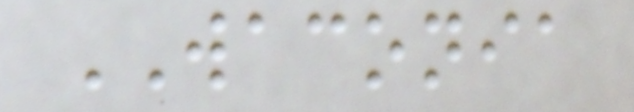WACONIA
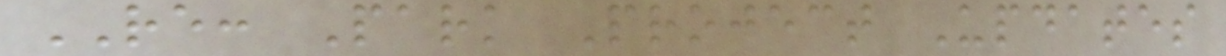RE: Park Project Updates
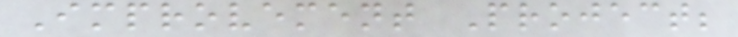Improvement Project;
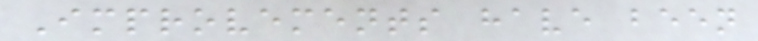Improvements have been
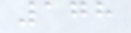178
